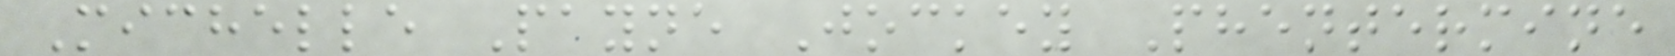Michelle Payne Jockey Phentermine
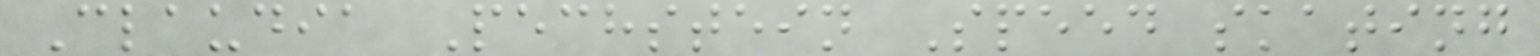Claudia Pechstein Speed skating
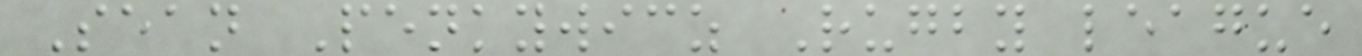Sean Penkywicz Rugby league
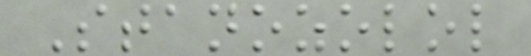Stanozolol
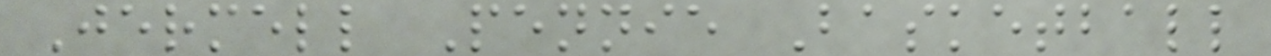Jermell Pennie Basketball
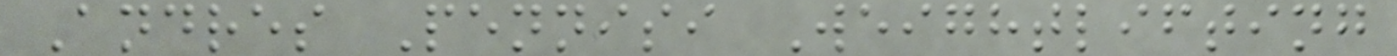Andres Pennisi Weightlifting
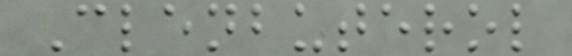Clenbuterol
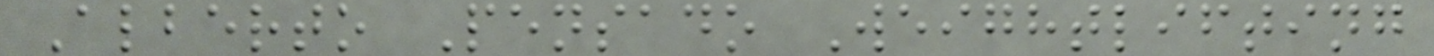Alberto Pensado Weightlifting
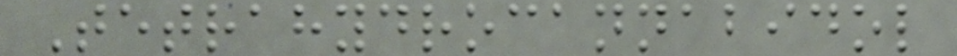Tetrahydrocannabidol
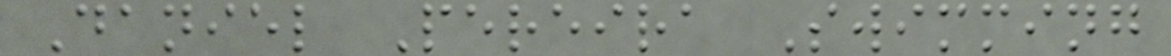Daniel Pereira Swimming
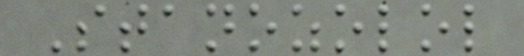Stanozolol
